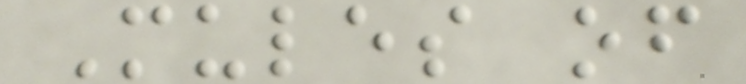Mules of
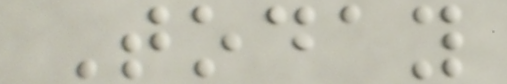Today
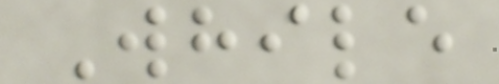While
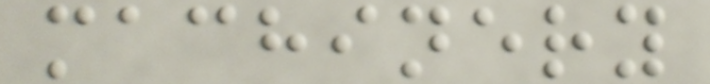machinery
